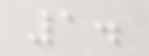1.
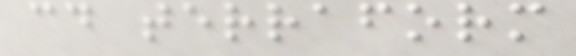cd terraform
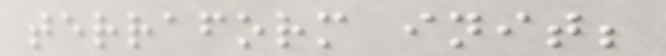terraform init;
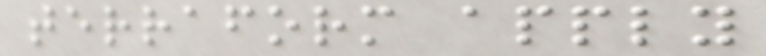terraform apply
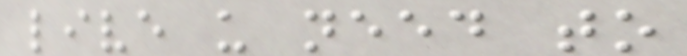live u need to
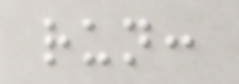run:
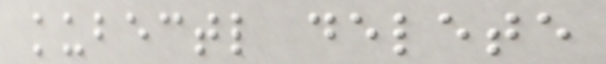kubectl delete
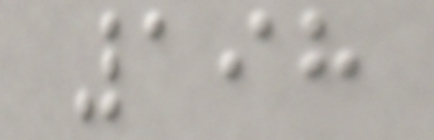198
